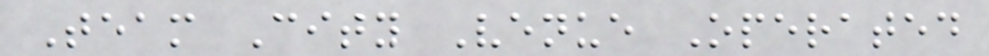Team City Venue Operated
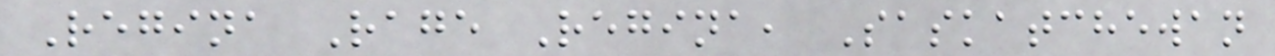Regina Rage Regina, Saskatchewan
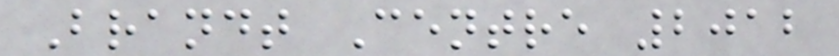Brandt Centre 2012
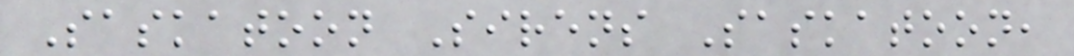Saskatoon Sirens Saskatoon,
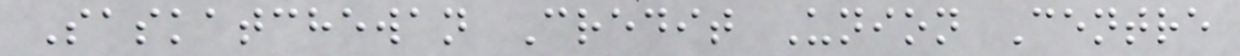Saskatchewan Credit Union Centre
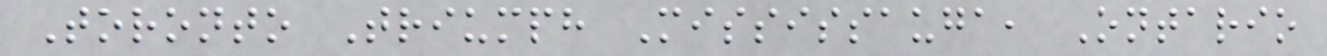Toronto Triumph Mississauga, Ontario
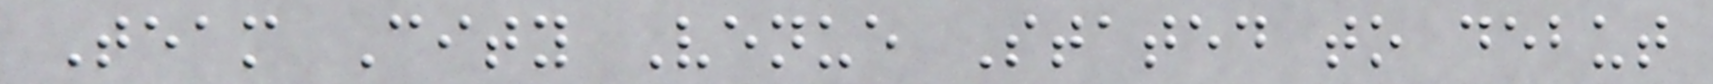Team City Venue Stated to debut
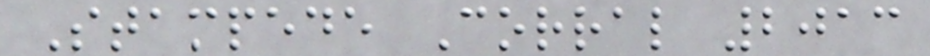Stampede Corral 2013
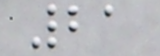21
